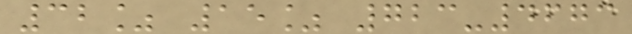32% 15% 723-4673
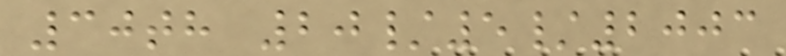30th 20/5/2003
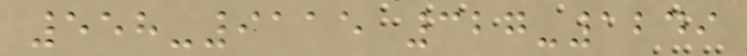558-9115 327-1249
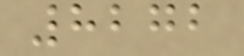8272
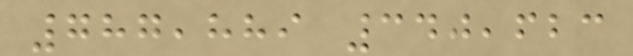787,889 340,623
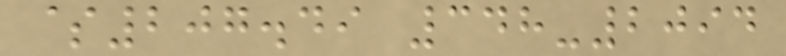$207.49 348-2094
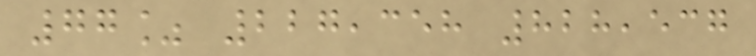77% 227,358 828,537
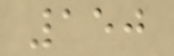150
